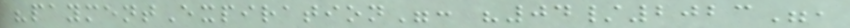"paymentExpiration": "04/2023",
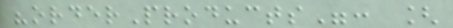"orderProducts": [
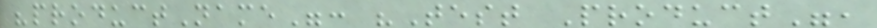"productName": "Test Product",
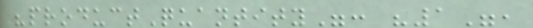"productQuantity": "1",
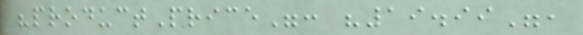"productPrice": "19.99",
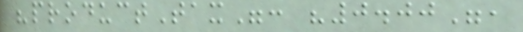"productTax": "0.00",
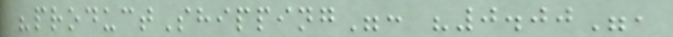"productShipping": "0.00",
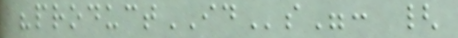"productIDs": {
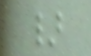}
